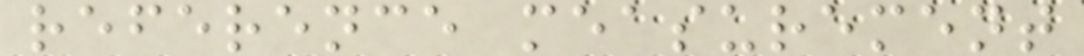reference measurement
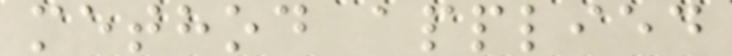method applied
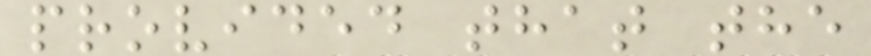provided that the
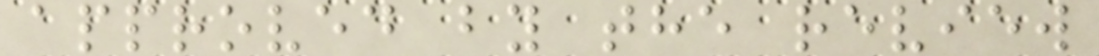approved by the review
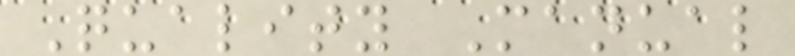Quality Manual
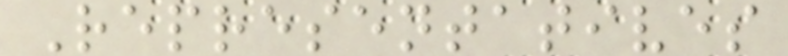Representatives
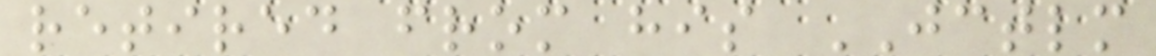retired from his JCTLM
